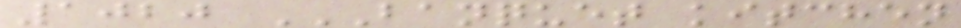1020 BANQUET KITCHEN
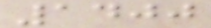1400
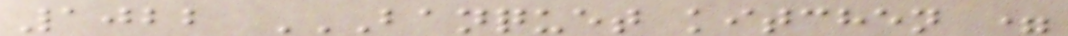1022 BANQUET KITCHEN =
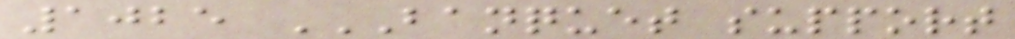1025 BANQUET SUPPORT
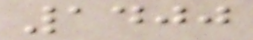1400
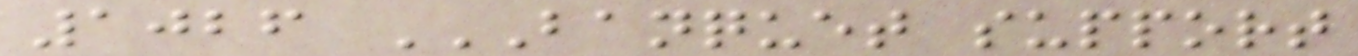1026 BANQUET SUPPORT
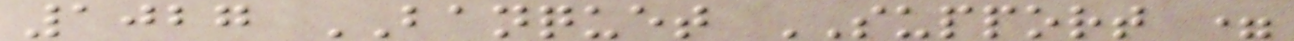1027 BANQUET SUPPORT =
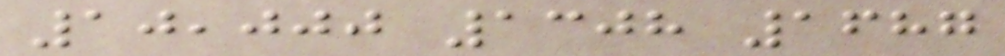10,000 1308 1687
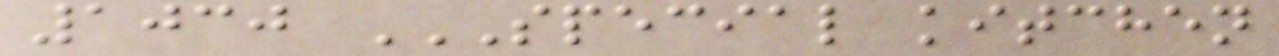1030 SPECIAL KITCHEN
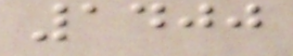1400
